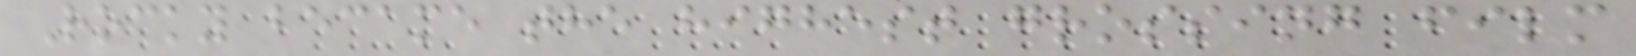Rocky became the highest grossing film
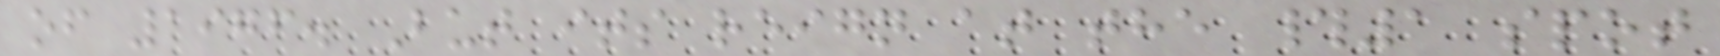of 1976. But its reign at the #1 spot
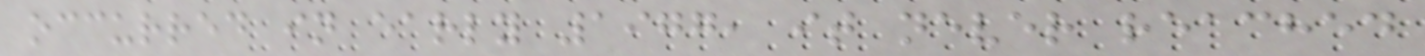occurred in early 1977, it never reached
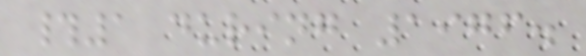#1 during 1976.
